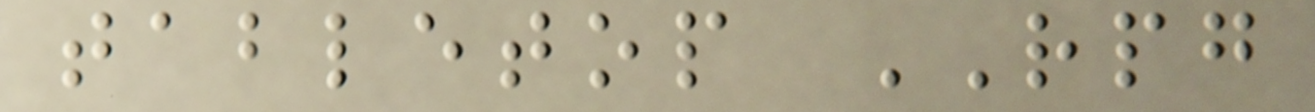tabletop RPG
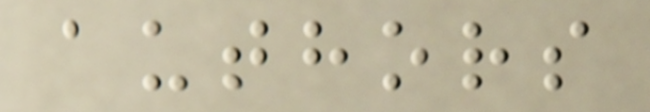authors
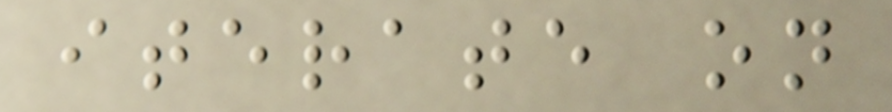iterate on
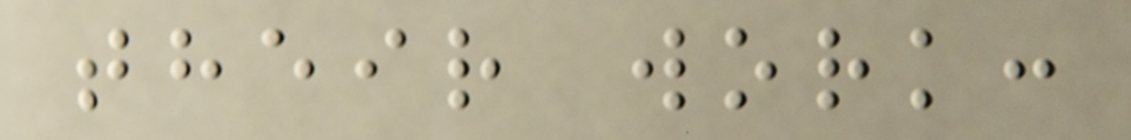their work:
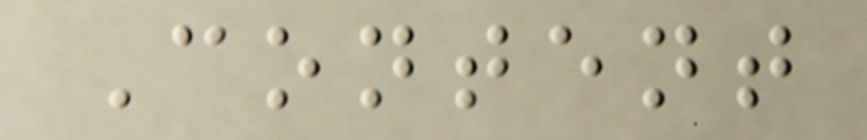Content
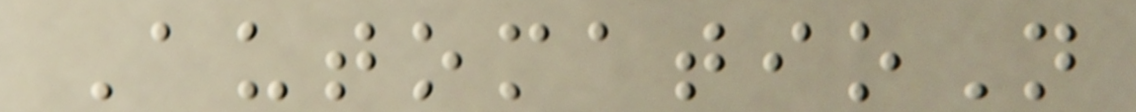AutomatioN
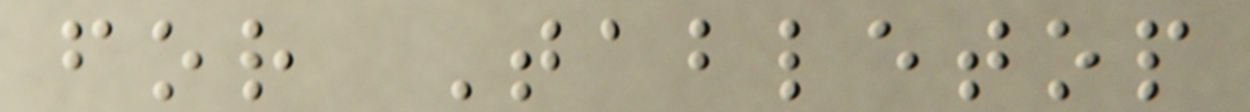for Tabletop
